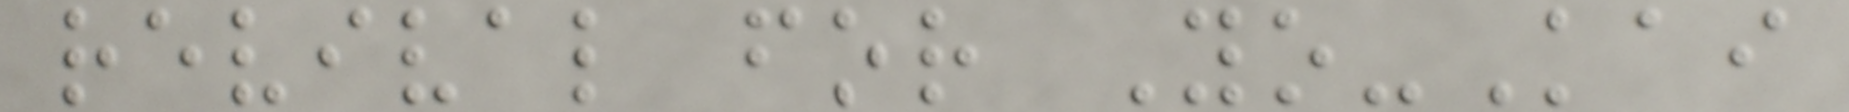revival for Yo-Kai
